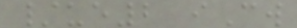/ue2 iCw
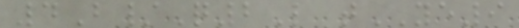4B/Q2L tYE9
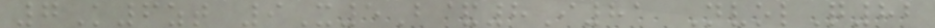7K6zt 9X5B&8I81 NvolQ82
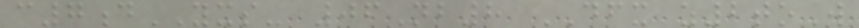c7dYXS- 06Nb8 DFX z2toW
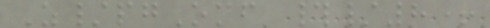Z/pgOmf #/8+
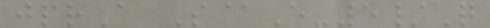jprA S@E-5/Q
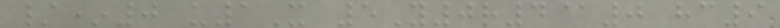/*0 u1X 5Y0r4@0 hc9
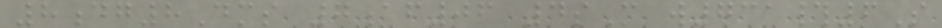8dg8Dms 7af06 4sM w731#6S
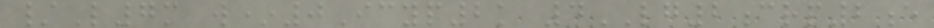/L7m w*0Icyp2k 4LG2crp2e
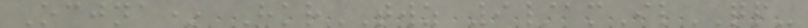Ocjna* HkrTWZ 9/amIlQP-
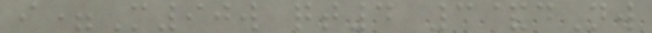i=M90w qt4 3&dNw
